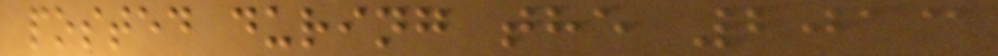posted during the 2013
